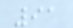91
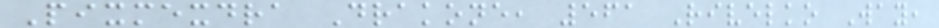Pixmexdra Drakone, 561 Rivelko Way,
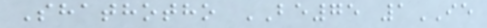Shathotho BE75 1IE
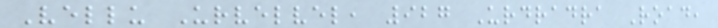Vellu Urvelvel, 927 Urdradra Road,
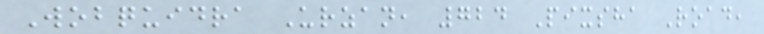Wobquidra Urzan, 724 Pixsha Road,
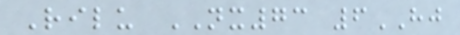Rilu NX73 6HJ
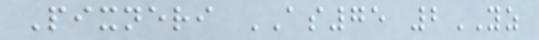Pixneri AS75 2YZ
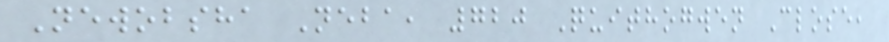Newobsha Neba, 720 Quithogwen Close,
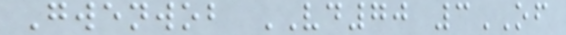Gwenwob VD70 3OF
